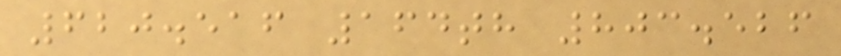620.516 164th 803.526
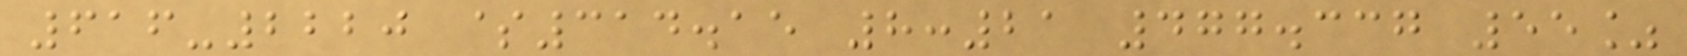616-2220 $314.15 8:21 477.337 55%
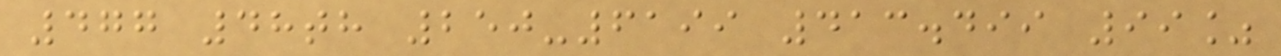477 48th 250-6199 413.499 99%
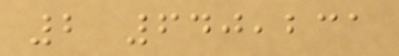2 640,231
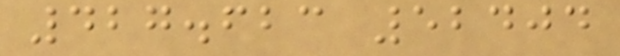427.623 52404
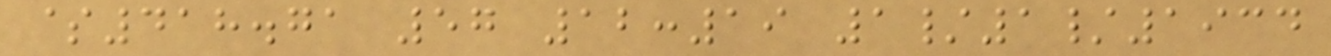$418.71 57 12:19 1/1/1934
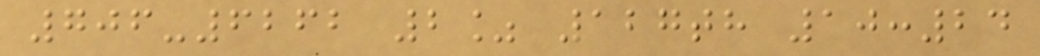706-6262 2% 127th 10:24
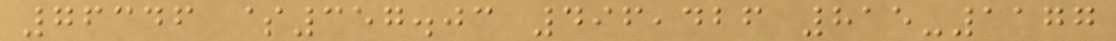76346 $357.03 496,426 815-1177
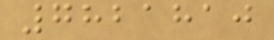7821810
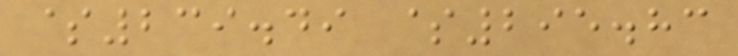$239.49 $295.83
